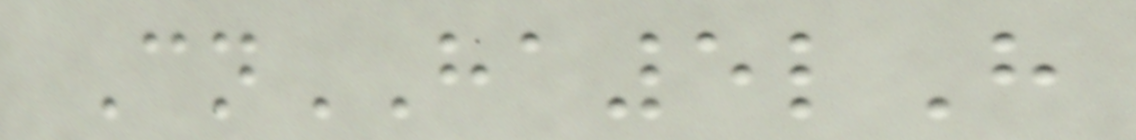CnHA5lH
